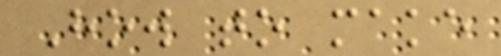How to make
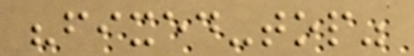"fixed-top"
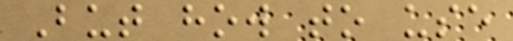But how to use
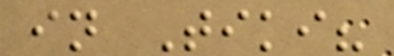in Tiki?
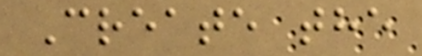Create the
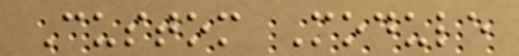Custom Module
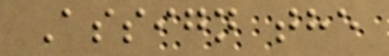Assign the
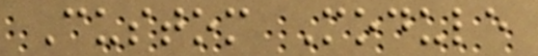Custom Module
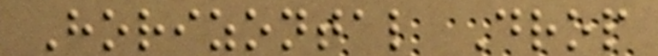Horizontal Drop
